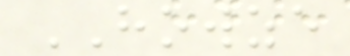HOWZE
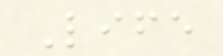Life
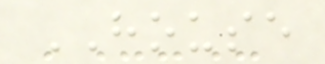HOUSE
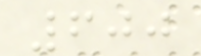600
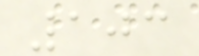103
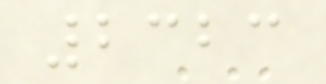2323
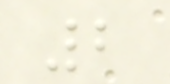2
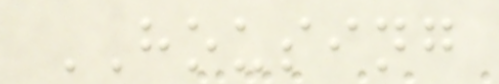HOUSING
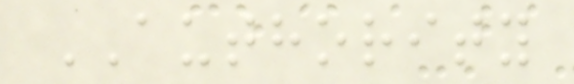AUTHORITY
